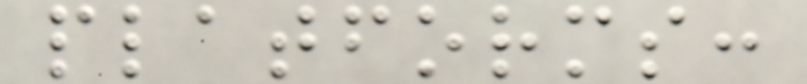platforms:
